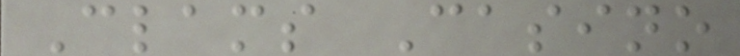Clams Casino
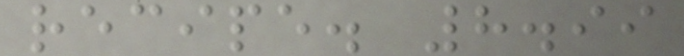recipe. 8.99
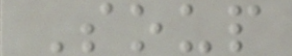Soup
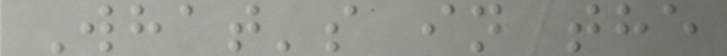What's in the
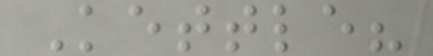Kettle?
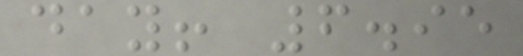day! 6.95
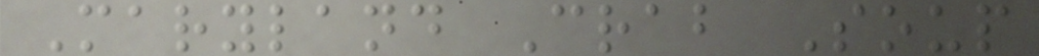Maryland Crab Soup
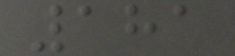181
